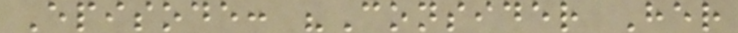Episode: "Consider Her
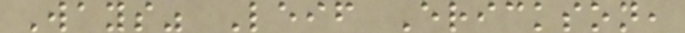Ways" Leif Erickson,
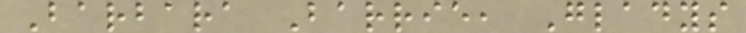Barbara Barrie, Gladys
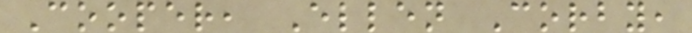Cooper, Ellen Corby,
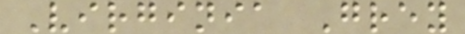Virginia Grey
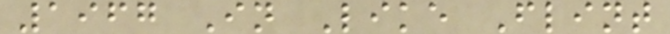1967 In Like Flint
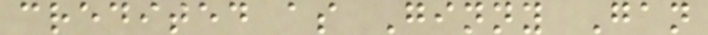credited as Ginny Gan
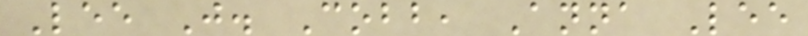Lee J. Cobb, Anna Lee
